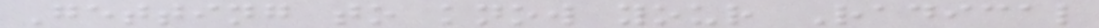Getting to know your Radical
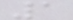1
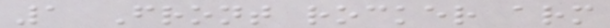1 Front rocker arm
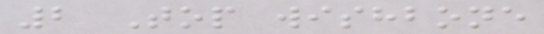2 Top wishbone
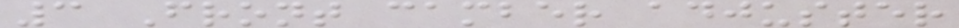3 Front camber adjuster
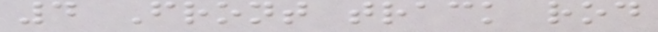4 Front track rod
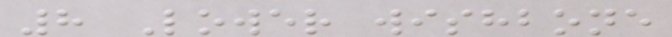8 Lower wishbone
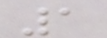1
